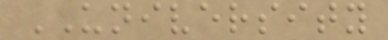UNIVERSITY
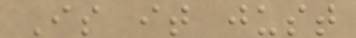Is it just
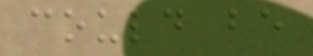could be
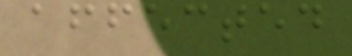affected
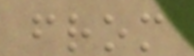from
